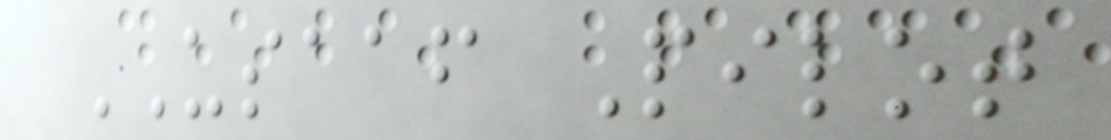USAAF Pilot
